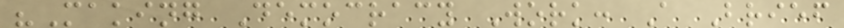"Making Democracy Work: A Brief
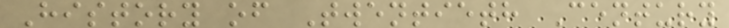History of Twentieth Century
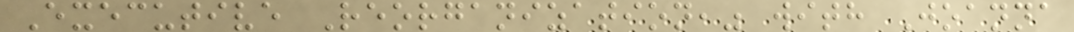Executive Reorganization," with Joanna
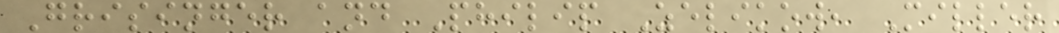Grisinger and Philip Zelikow, Miller
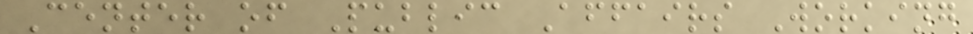Center of Public Affairs Working
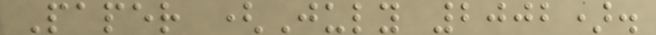Paper (July 2002).
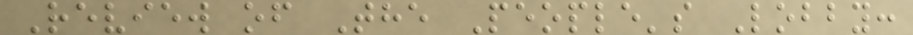Review of The People's Lobby:
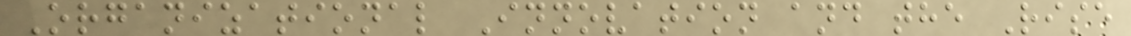Organizational Innovation and the Rise
